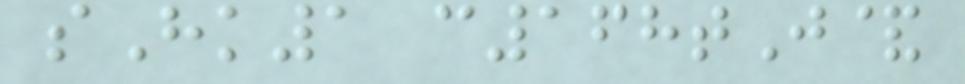sHk1 c168tJ&
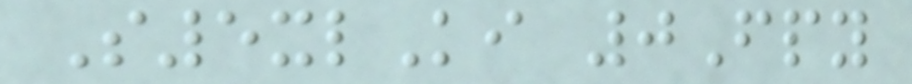S5xlKi 0Fpy
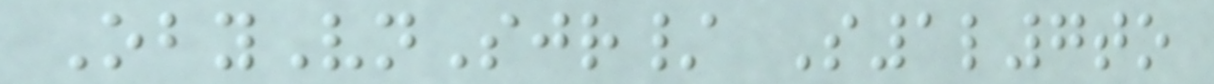ObyVnSjr/ S1l7to
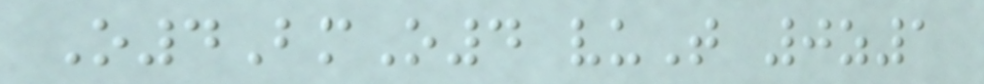O4BmO4 vuT 0z1
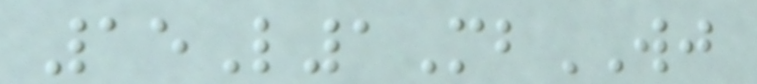15L1MbWJ
